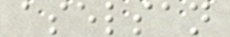aselsan
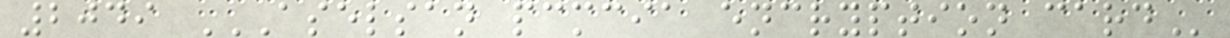2049 ASELSAN PCMCIA ENCRYPTION CARD
